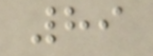89
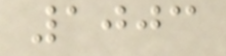1003
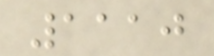1110
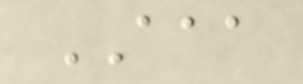AAA
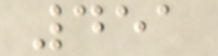451
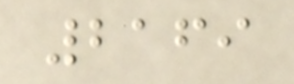2169
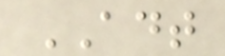ADT
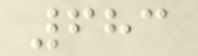683
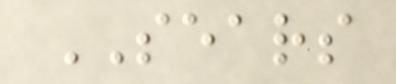SEARS
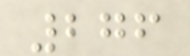276
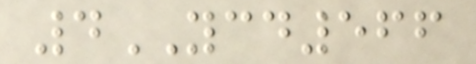4YCD566
